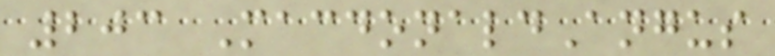203 MacdonaldAngus
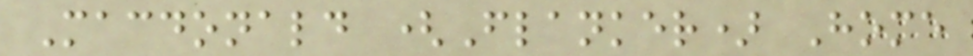Macdonald (Flanker) Home
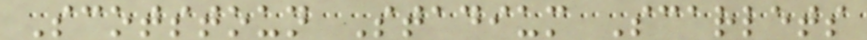Scotstoun Stadium Scarlets
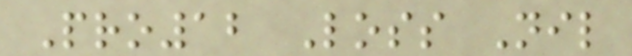Pro12 Loss Nil
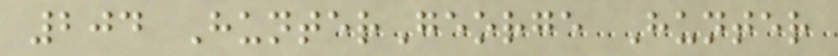204 HunterGeorge Hunter
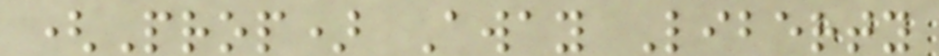(Prop) Away Liberty
